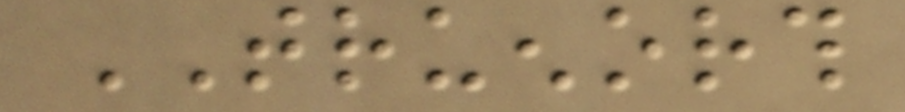TRUENORTH
